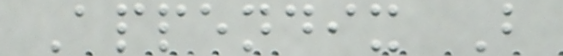Appendix B
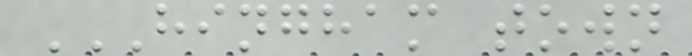HINGHAM TOWN
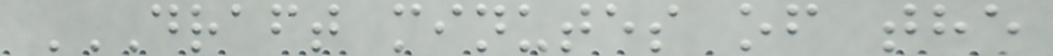DRAFT MINUTES OF THE
